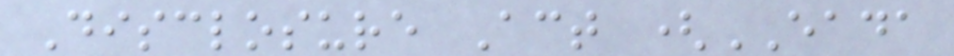Disclosure Act (EADA
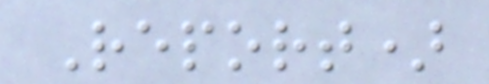Report)
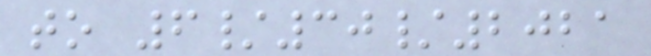to 6/30/2021
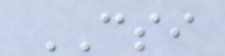CSI
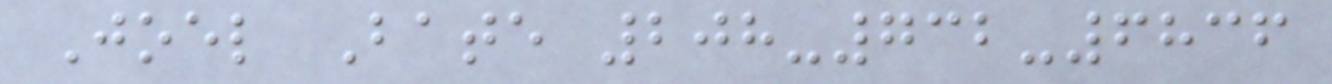Joel Bate 208-732-6836
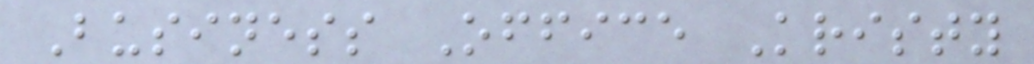Business Office Kristy
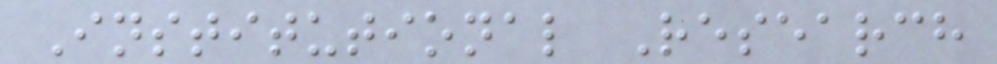Institutional Research
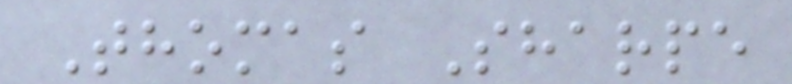Thomas Sharpe
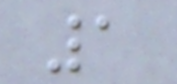1
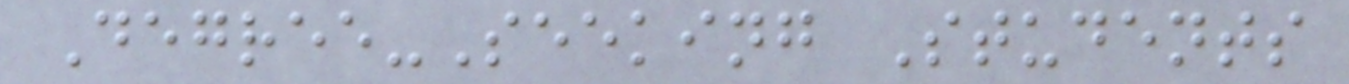Degree-Seeking Students
